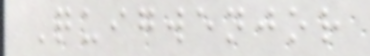Quigwenjor
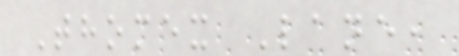Thomex Lane,
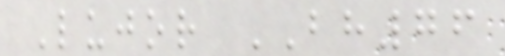Lujor BH76
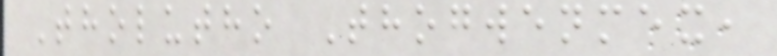Tholutho Thogwenmex,
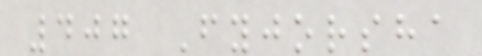407 Fyjorsha
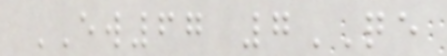EW67 7QE
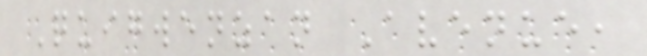Quigwenzan Avenue,
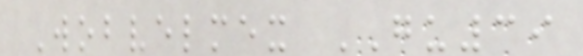Wobvelmex GU39
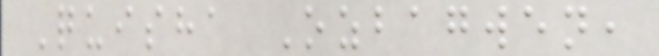Quisha Ozbagwen,
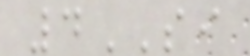4SI
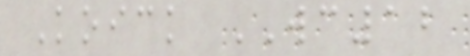Koick WC12
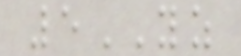5YZ
